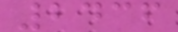2436
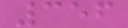356
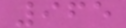965
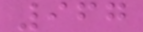967
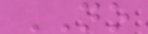NO
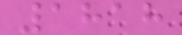1818
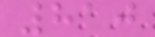810
